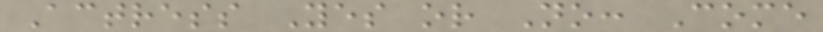Actress Yes or No: Come
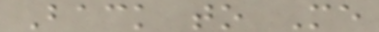Back to Me
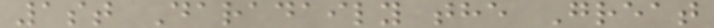1st Daradaily the Great
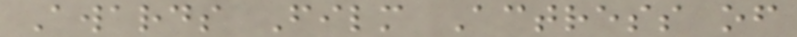Awards Film Actress of
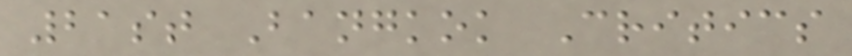21st Bangkok Critics
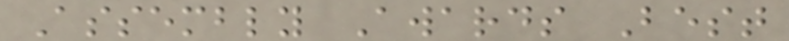Assembly Awards Best
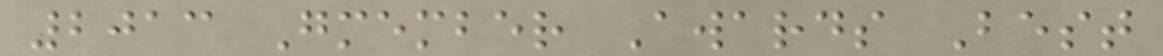2013 Gmember Awards Best
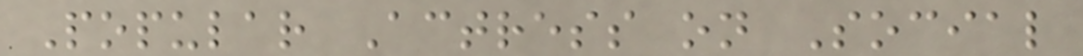Popular Actress on Social
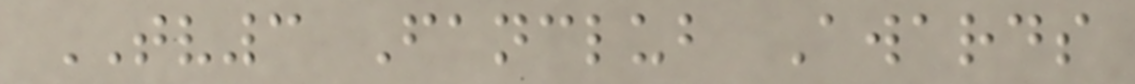TV3 Fanclub Awards
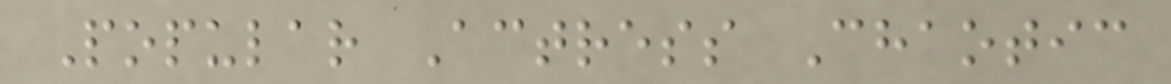Popular Actress Chaotic
